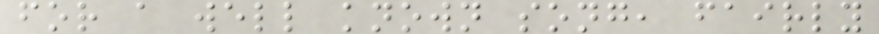for a well known song, fairly
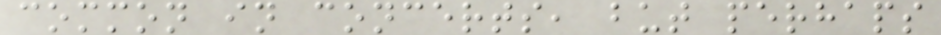common in concerts, but perhaps
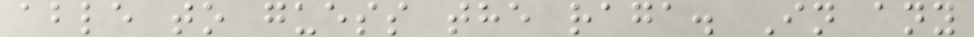able to guess the raga. In any
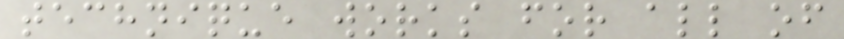technique works for all of
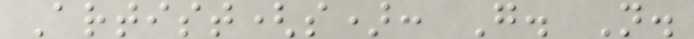Artist(s): G. N.
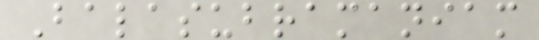Balasubramaniam
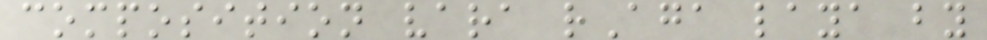composition vara rAga laya by
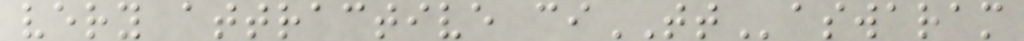very attractive ciTTaswaram
